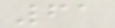61
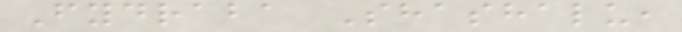Fydraba Shashalu,
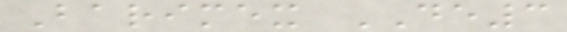Barimex DE3
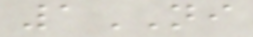1NI
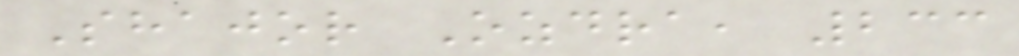Shajor Ozdra, 233
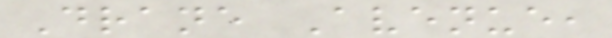Drane Avenue,
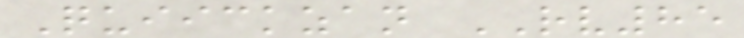Quiickzan RV85
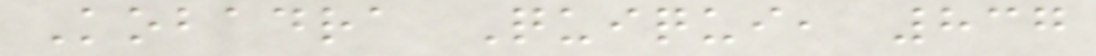Kobadra Quiqui, 837
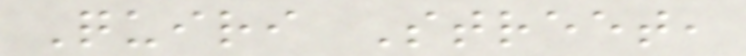Quiri Street,
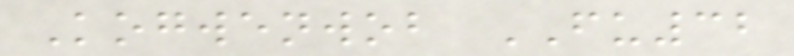Kogwenwob FU32
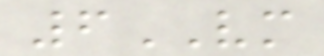6VM
